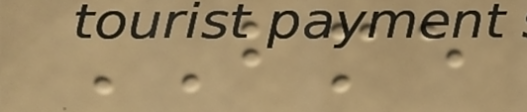BME
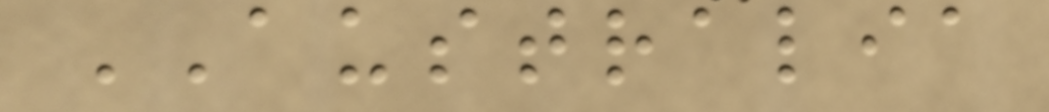AUSTRALIA
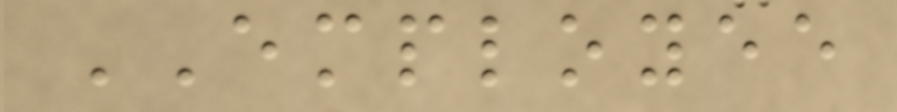EMPLOYEE
